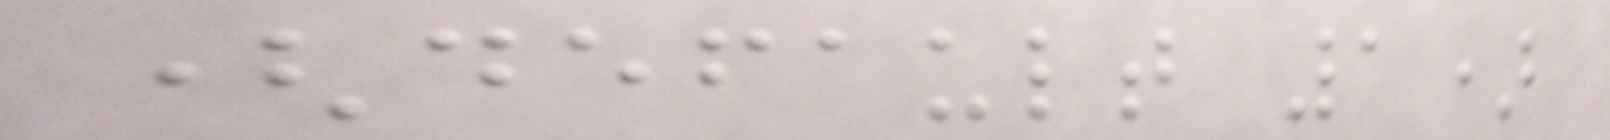(default 1)
